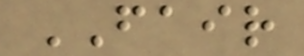FAIR
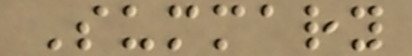Summary
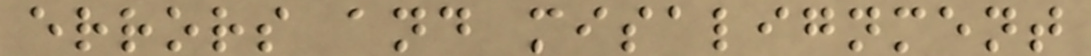errors and misalignment
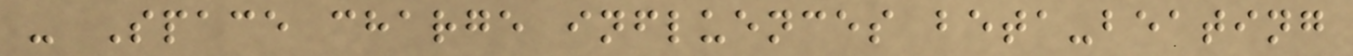- Space charge influences beta-beating
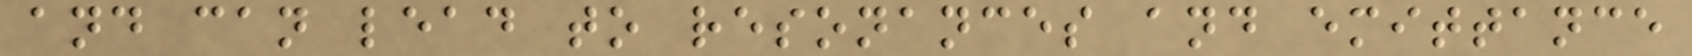and can lead to resonances and emittance
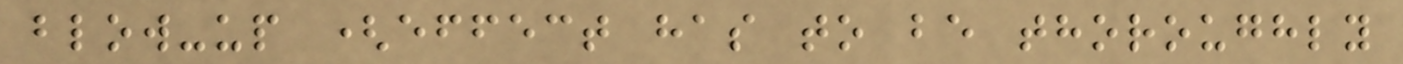blow-up (effect has to be thoroughly
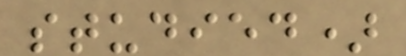studied)
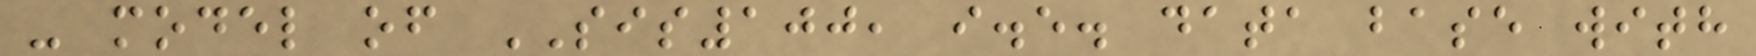- model of SIS100, i.e. data base with
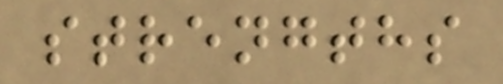strengths
